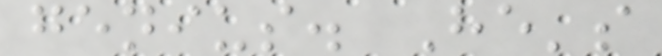genius. He's
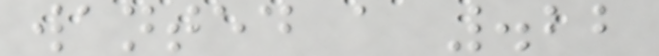wanted a .22
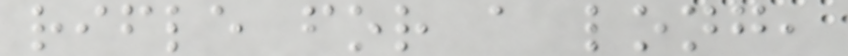rifle for a long,
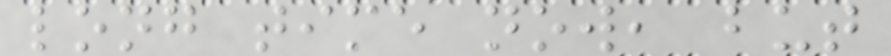long time now, but
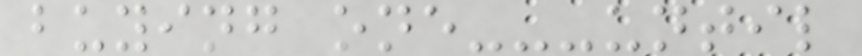buying one---until
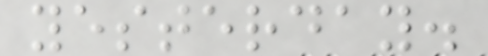yesterday.
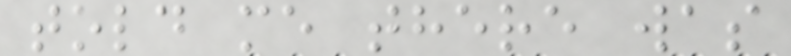told me there was
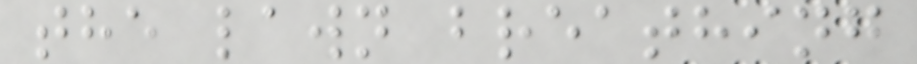the lawn breathing
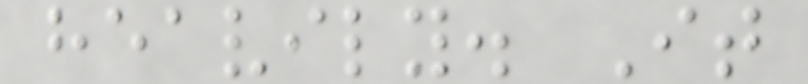heavily. It
